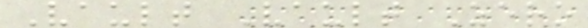Vault Vault Zero
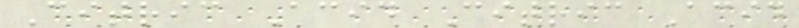Citric Acid Citric Acid
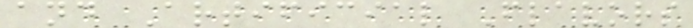and Artificial Flavors
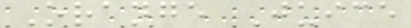Orange Juice
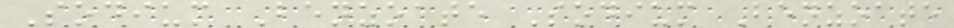Sodium Benzoate Sodium Benzoate
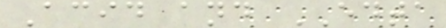Acid and EDTA
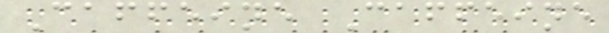Caffeine Caffeine
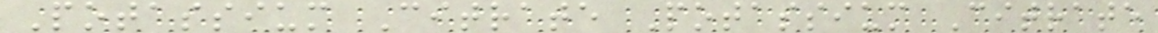Potassium Citrate Potassium Citrate
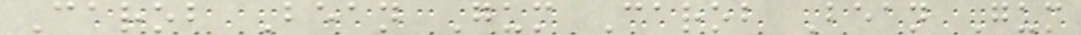Carob Bean Gum Carob Bean Gum
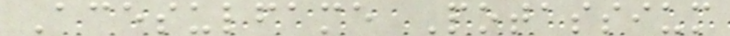Acesulfame Potassium
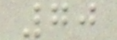70
